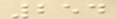254
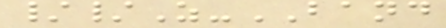//Z-BAND
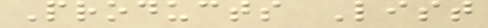Products List
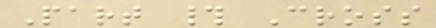Part # Cross
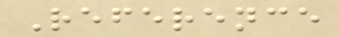Reference
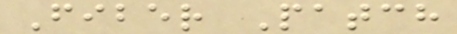Fiber Patch
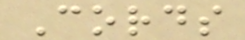Cords
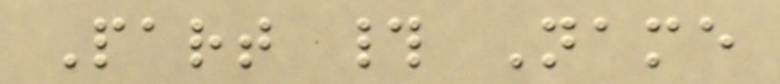Part # Name
